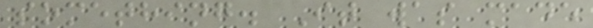something. It was made
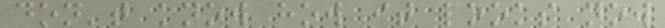don't know how it looks now
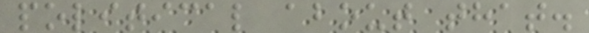political about that.
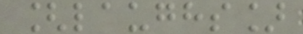[laughs]
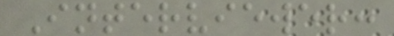Interviewer:
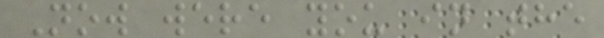Now were you in the
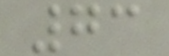73
